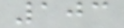103
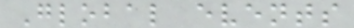Global events
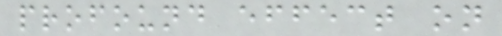profound effect on
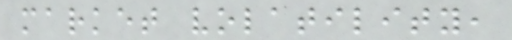market volatility,
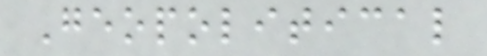Geopolitical
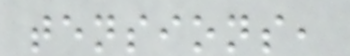tensions,
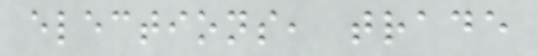elections, trade
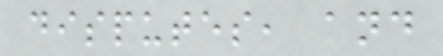disputes, and
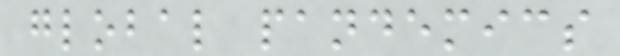global pandemics
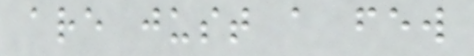are just a few
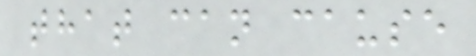that can cause
